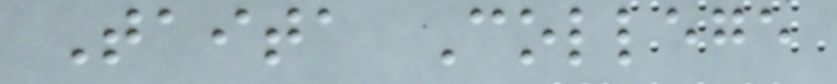Taita College
